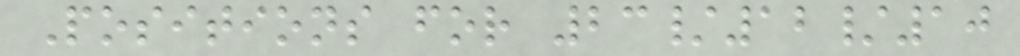Positions for 23/12/10
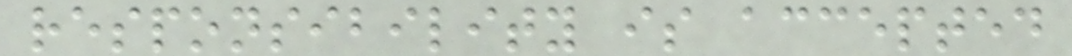responsibility is accepted
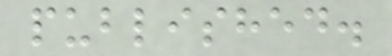published.
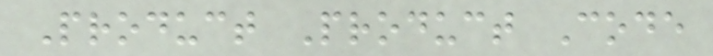Product Product Code
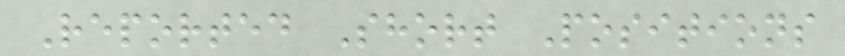Reported Short Positions
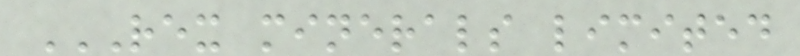REX MINERALS LIMITED
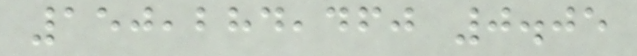150,284,460 0.05
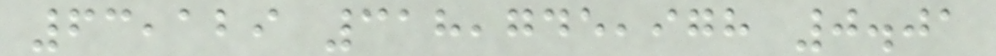63,129 318,745,978 0.01
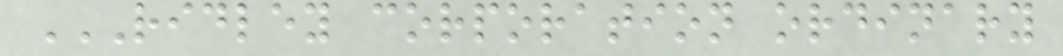RIDLEY CORPORATION ORDINARY
